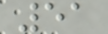51
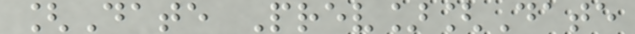[Date Prev][Date
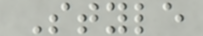Style
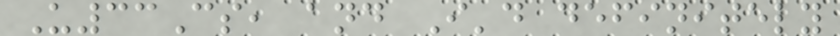U33Cs, and I'd definitely
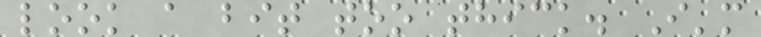look a bit too thick. I'm
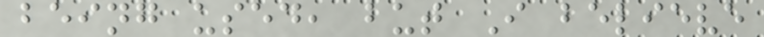being used, but I believe
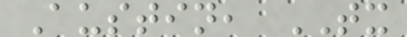Austin, TX
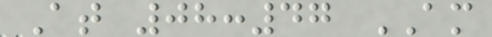At 08:47 AM
